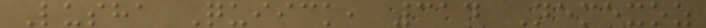Lusha Quiick, 314 Nemexoz
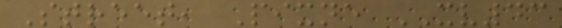Street, Pixne XV43
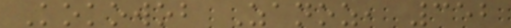Kokowob Zanoz, 352
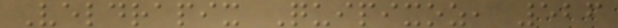Veldrapix Quipixoz, 526
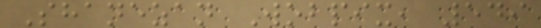Shanezan Wobpix, 549
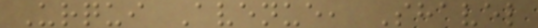Urqui Avenue, Shavel
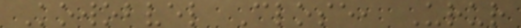Kowobvel Close, Urur
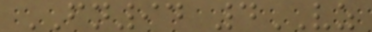FN94 4VZ
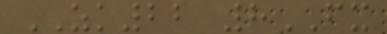ZK22 8FX
